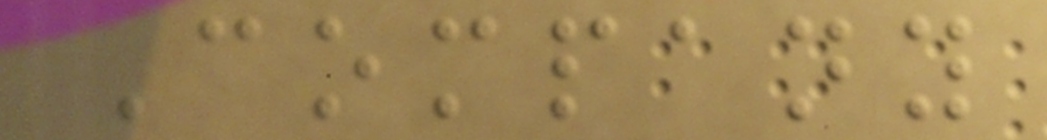Company
